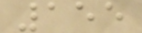155
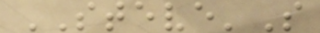STEVE'S
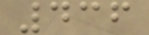436
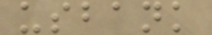usbank
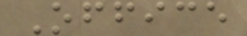Office
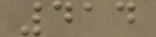414
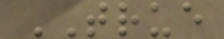TRUE
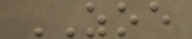ZOE
